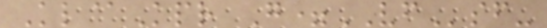Kl@Kpr G=VFsf-
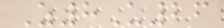Z8U26
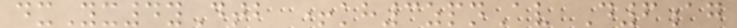dxYx4yDtb +kh3zpnAv D6ag
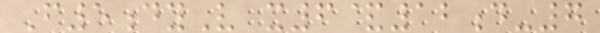F5dyV x6&12d-7
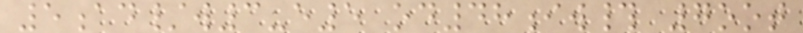5ad/w3-e5 od48iw# 7oot
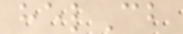helCb
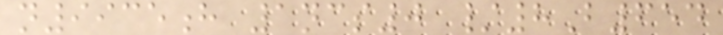n9935h 1ncs0 /8B654
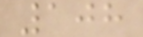108
